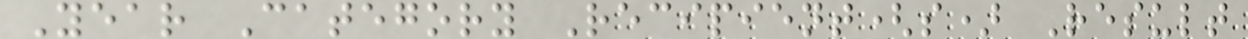Year Category Recipient(s) Result
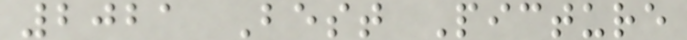2021 Best Picture
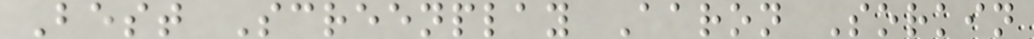Best Screenplay Aaron Sorkin
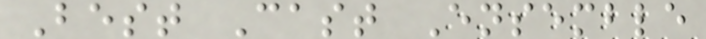Best Cast Ensemble
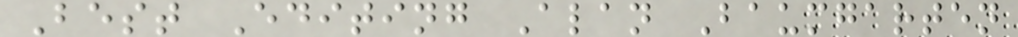Best Editing Alan Baumgarten
